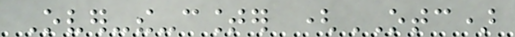Over-the-counter (OTC)
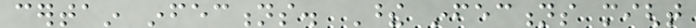certain infections. These infections might
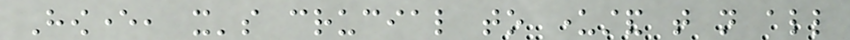However, it's crucial to understand that not all
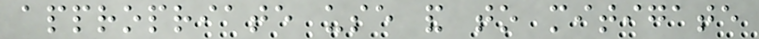appropriate use and to mitigate
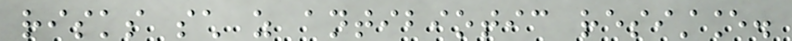risks such as antibiotic resistance.
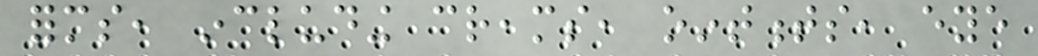forms, including creams, ointments, eye
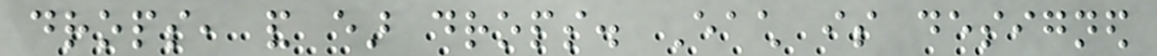drops, and ear drops. Each is designed
